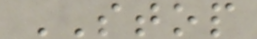STOP
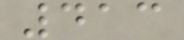413
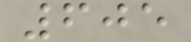605
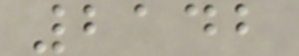2142
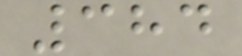384
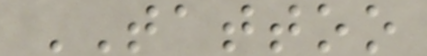TATTOO
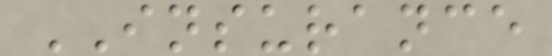INSURANCE
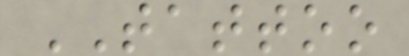TATTOO
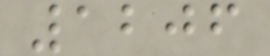1206
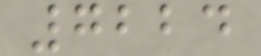7224
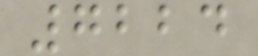7224
